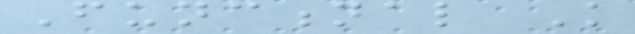Functional Knowledge
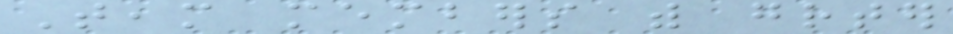Team members with greater
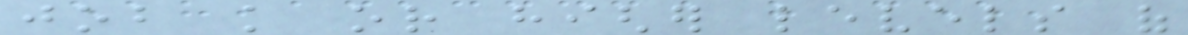job knowledge or higher levels of
